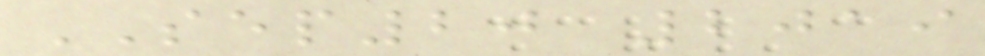SEP20 2019
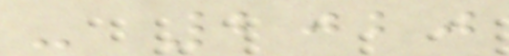- 2020
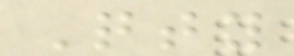Qty
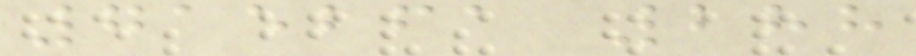715261 288
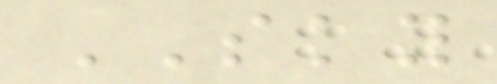SKY
